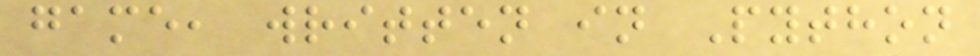game, written in Python
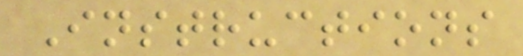Instructions
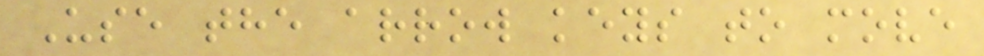Use the arrow keys to move
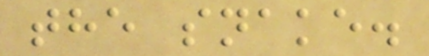the snake.
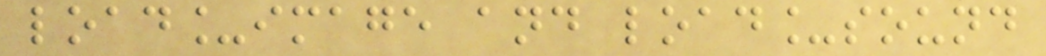load_image and load_sound
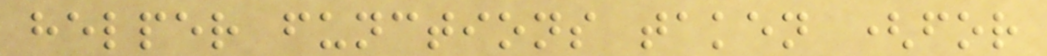helper functions taken (for
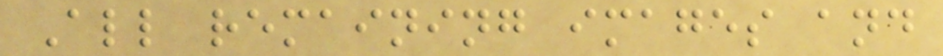All remaining images and
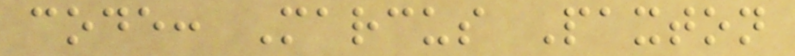code: Marcus Paxton
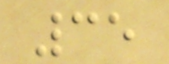35
